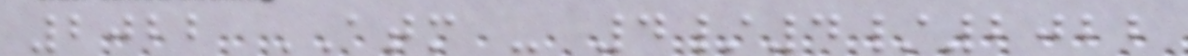2022 ATM - 4/4/2022
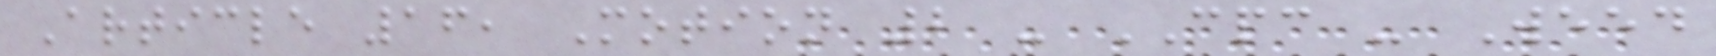Article 16, Motion 2 - CPC - Weed
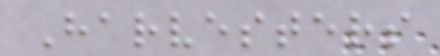Harvesters
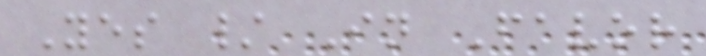Yes / In Favor
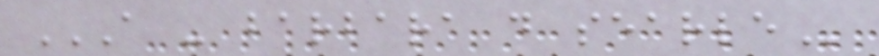A - BARBARA D SEARLE
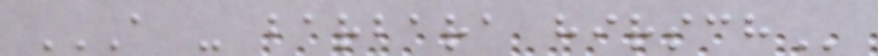A - BARBARA HIRSCH
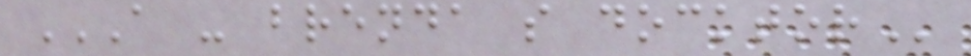A - BRENDA S DOCKTOR
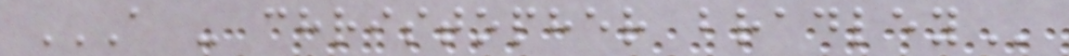A - CHRISTOPHER BRADLEY
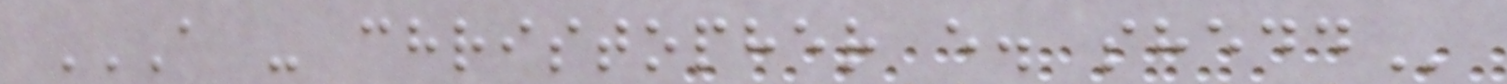A - CHRISTOPHER E. SHEDD
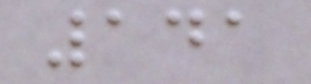141
